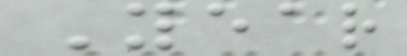Year
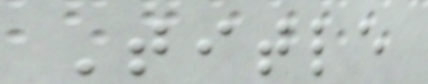Title
